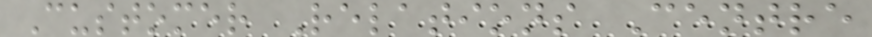Customer Relations Centre
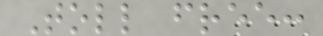Toll free:
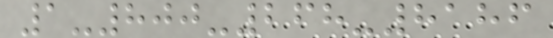1-800-268-8186
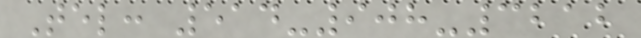Tel: 514-908-3212
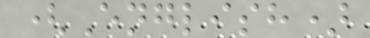(English)
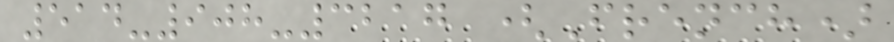514-908-3217 (French)
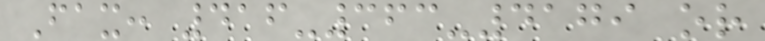Fax: 416-363-4179 or
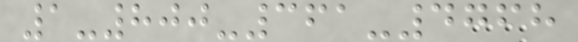1-800-361-4768
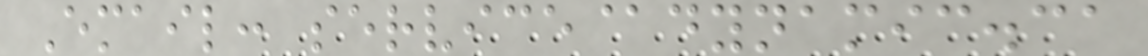Email: service@dynamic.ca
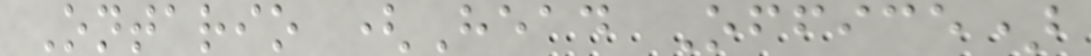Ontario (Head Office)
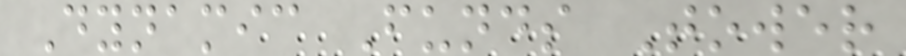Dynamic Funds Tower
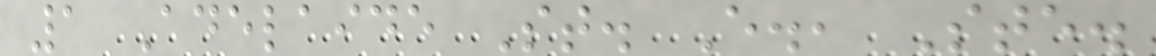1 Adelaide St. E., Ste.
